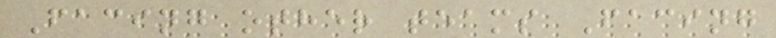Facing other teams Facing
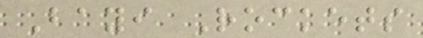Bayi Rockets
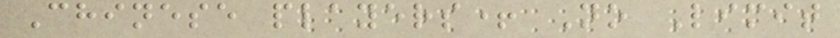Chinese players+ No Limit
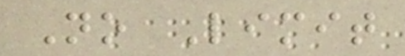No Limit
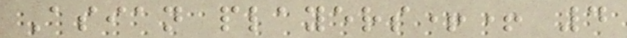Asian players++ 4
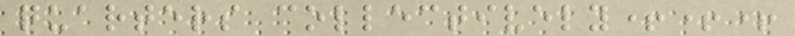quarters collectively+++
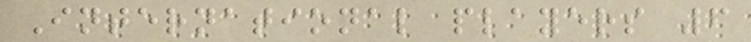International players 6
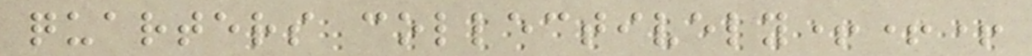quarters collectively+++
